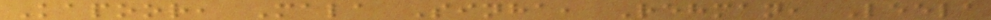Kapoor, Mala Sinha, Rehman, Leela
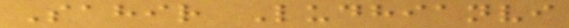Sahir Ludhianvi
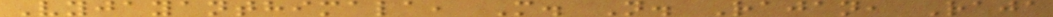Vyjayanthimala, M. N. Rajan, Raja
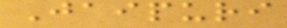Jaipuri
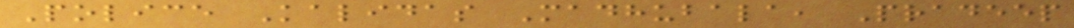Police Kalidas Madhubala, Pradeep
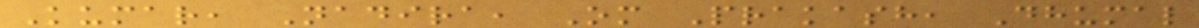Kumar, Nadira, Om Prakash, Dhumal
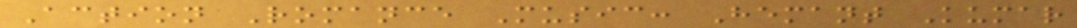Action Romance Music: Hemant Kumar
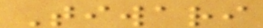Tiwari
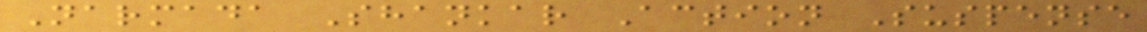Narmada Shankar Action Suspense
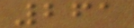261
